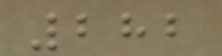282
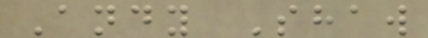Andy Shaw
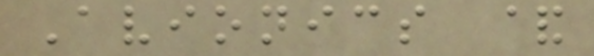Avionics &
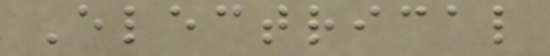Electrical
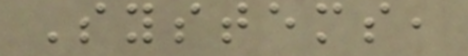Systems,
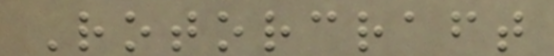Rotorcraft
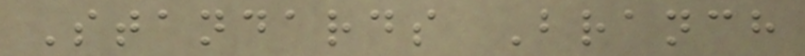Standards Branch
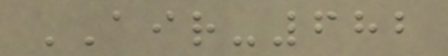AIR-682
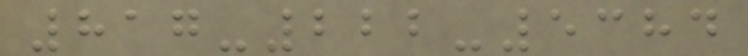817-222-5384
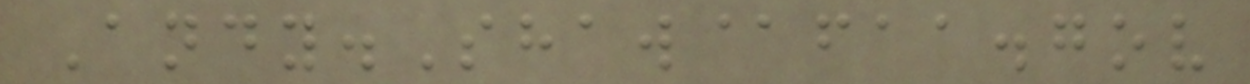Andy.Shaw@faa.gov
